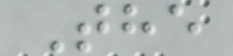The
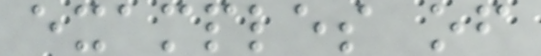examples of
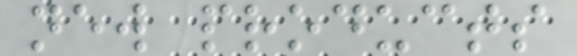new products
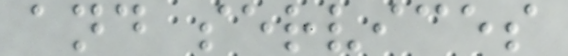and services
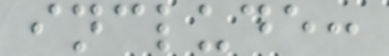include:
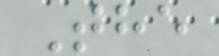The
